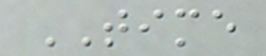TIME
